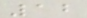12
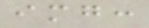img:
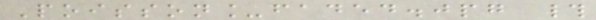Poisson_faded.jpg #
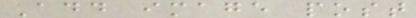Add image post
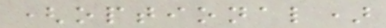(optional)
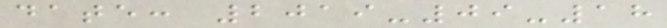date: 2019-09-18
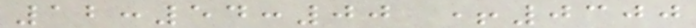12:54:00 +0300
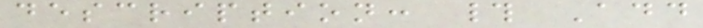description: # Add
